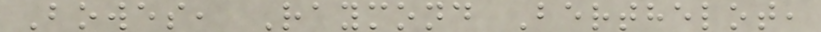Bowes, Raymond Berthelot,
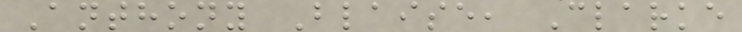Anthony Blaise, Clarke
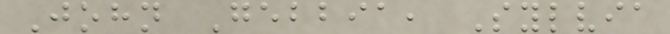John Gebbia, Sylvia
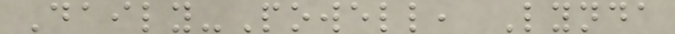Daily-Powell, Lynda
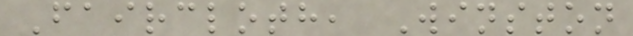Faircloth, Winston
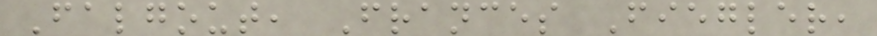Falgout, Frances Fiegler,
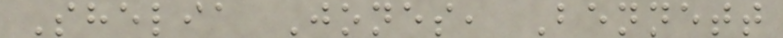Shelia Jones, Bennett
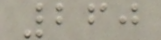260
